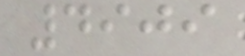4909
